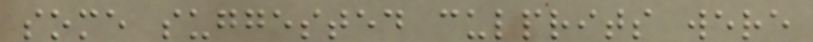some suggested culprits were
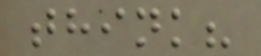think?
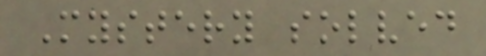Mystery solved
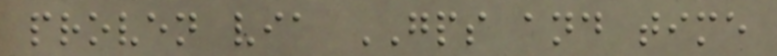proven via GPS and time
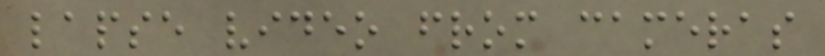lapse video from cameras
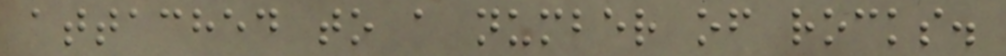attached to a number of rocks.
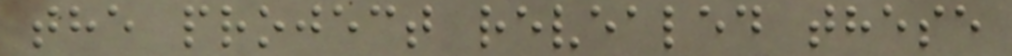the project revealed these
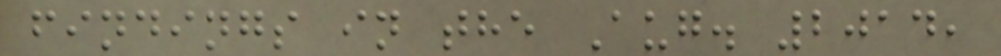findings in the Aug. 2014,
